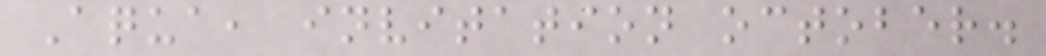Aqua, invitation october.
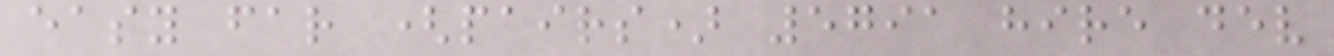easy far (pairs) 5791 hire dev
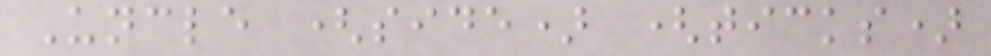Uncle (side) (ticks)
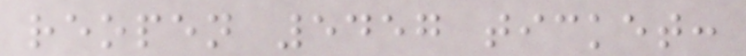reopen 5457 ticket:
